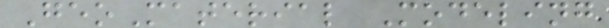GeoMaterial Modeling
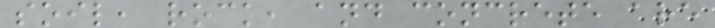soil, rock, and concrete are
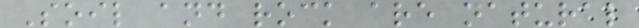Soil and rock are natural
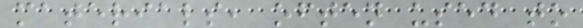materials, often used to
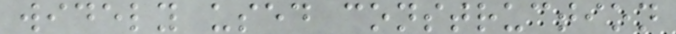widely used construction
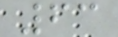63
